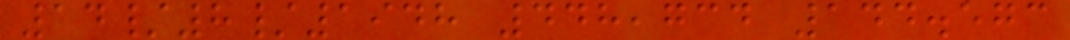14/8/1948 448,734 144.573
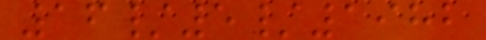16/5/1982
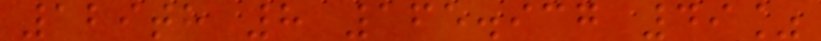129th 8 165.937 49%
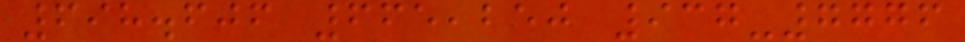698.606 665,250 937-7776
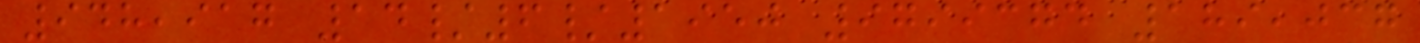948,917 14/6/1950 9799374 189,037
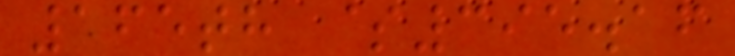165th $395.16
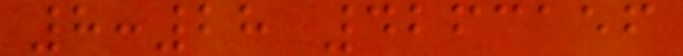8:28 4263156
